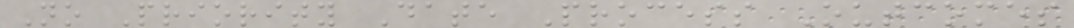No Priority Date Process Outcomes
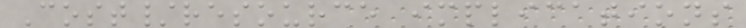Cost/resource implications
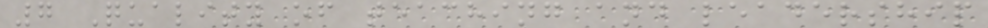7 Quality of teaching and leadership
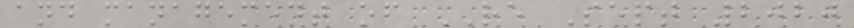and management of RE Sept 2020
